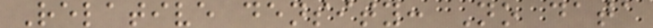Relative density: No data
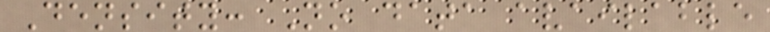Density: No data available
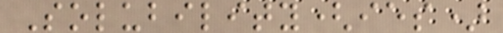Solubility(ies)
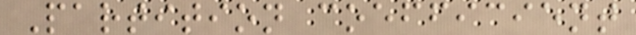Partition coefficient
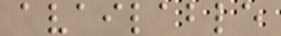available
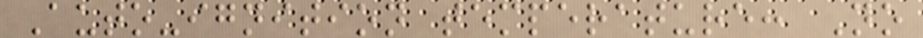Auto-ignition temperature: No
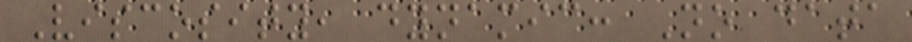Viscosity, dynamic: No data
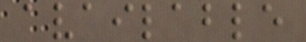available
